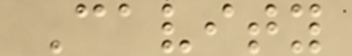Cavity
